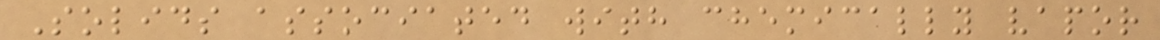Solids associated with chemically vapor
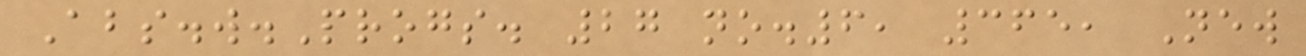Abs.w.Progs. 27 no.6, 365, New
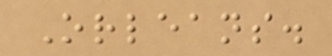Orleans.
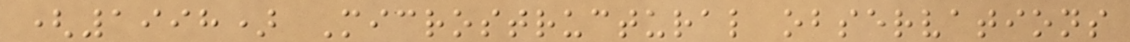(1998) Microstructural observations
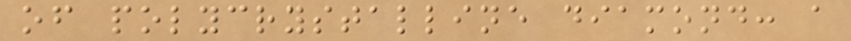of polycrystalline diamond: a
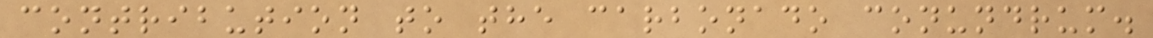contribution to the carbonado conundrum.
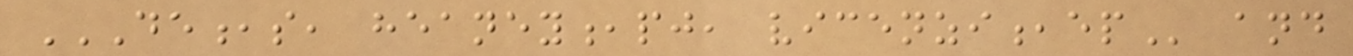DE,S, HEANEY,PJ, VICENZI,EP and
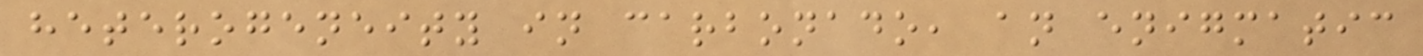heterogeneity in carbonado, an enigmatic
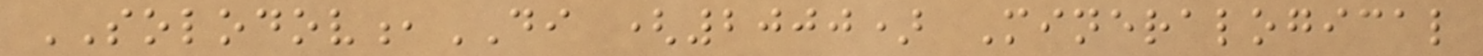SOLODOV,DI (2000) Mineralogical
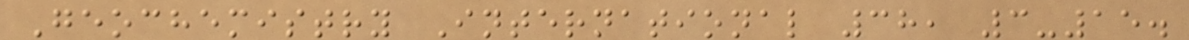Geochemistry International 38, 3-15.
